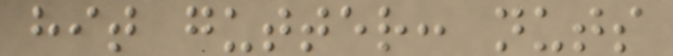hit gutter: nuts
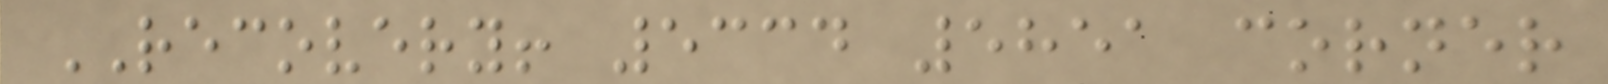RECOVERY! 5334 5851 corner
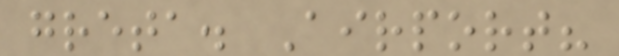greta. Airport?
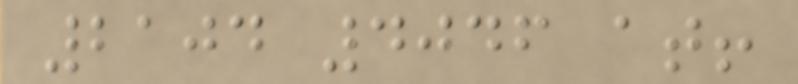2104 4046 at!
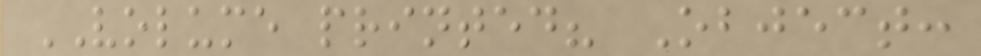VOLUME printed? Object:
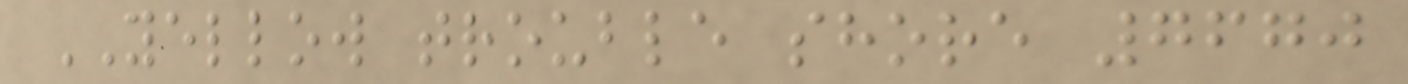YELLOW trouble shore 7670
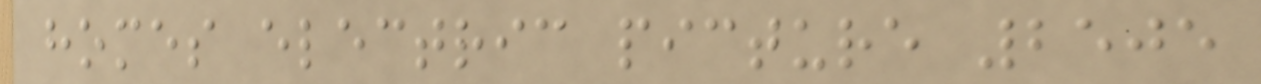homes electric picture 2505
